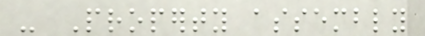- Property assembly
